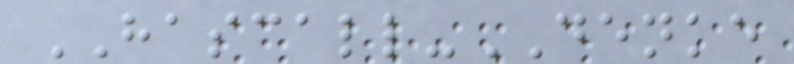HASCALL-DENKE
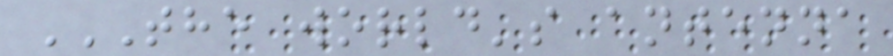THE WORLD'S ANTENNA
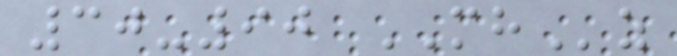30-90 MHz
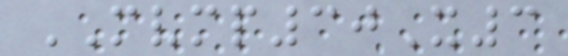MVMP30X3
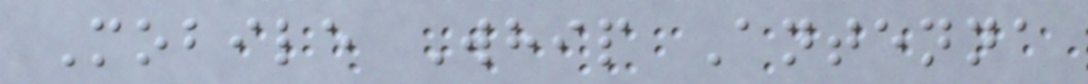Mobile Whip Antenna
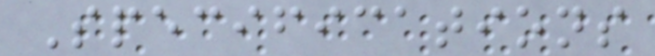Specifications
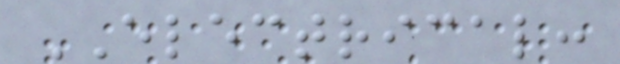ELECTRICAL:
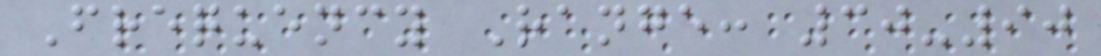Frequency Range: 30-90
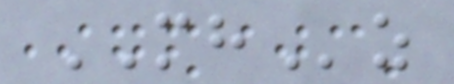MHz
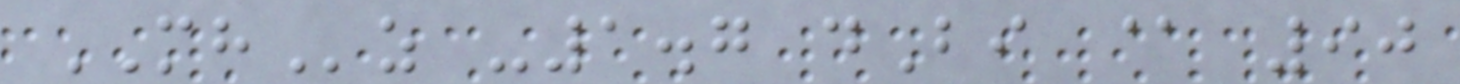MHz -1.7 dBi @ 90
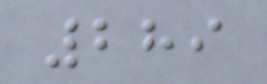289
